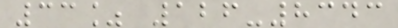33% 126-8343
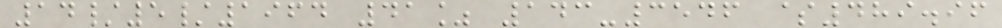14/5/1964 41% 143-3546 $489.96
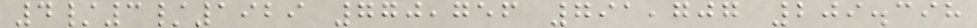4/3/1929 770,756 791,707 209.398
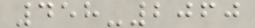458-2060
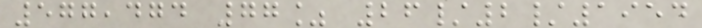577,474 77% 26/2/1954
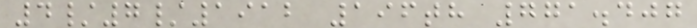4/7/1912 196th 771.407
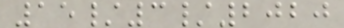15/3/2020
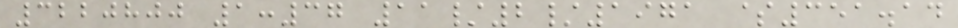3220800 1:37 11/2/1971 $351.14
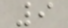9
